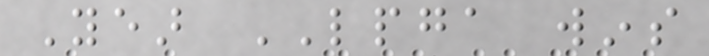Year LPGA wins
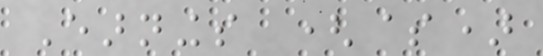Earnings ($)
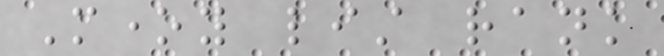Money list rank
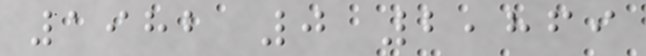1982 0 2,869
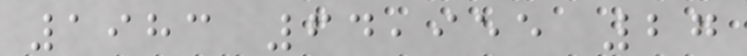1983 64,955 27
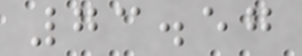73.57
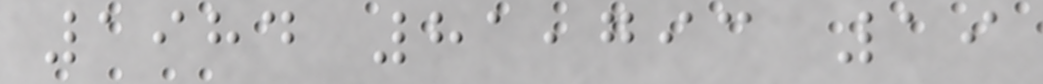1984 81,793 19
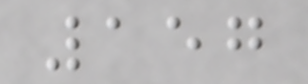157
